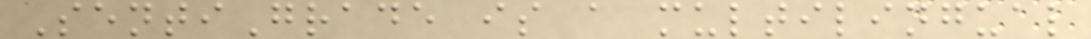SentiGrade is a multilingual
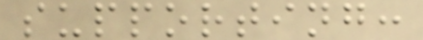supporting:
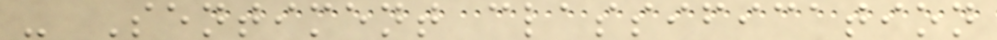- Sentiment classification
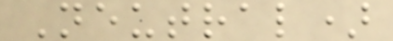Neutral)
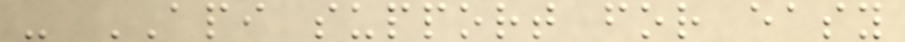- API support for easy
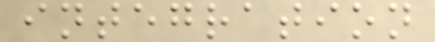integration
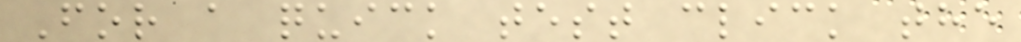For a quick test click the
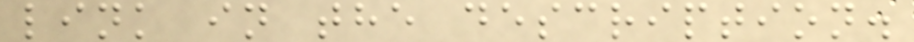link in the description.
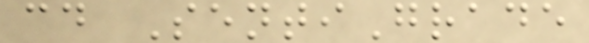cd SentiGrade
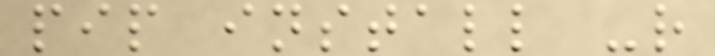pip install -r
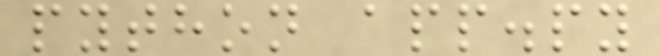python app.py
